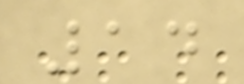14
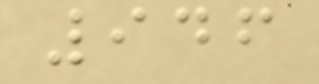946
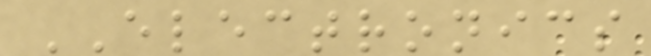ELECTRONICS
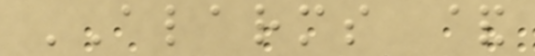ALARMS &
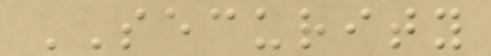SECURITY
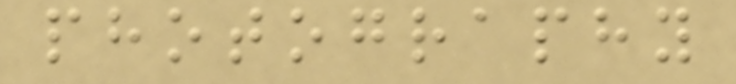photography
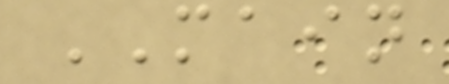MAIN
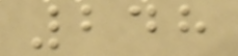248
